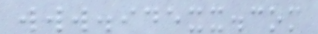www.idexx.com
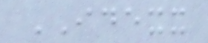IDEXX
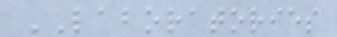LABORATORIES
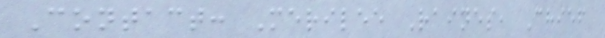Contact: Merilee Raines, Chief
